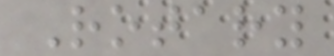Rotary
